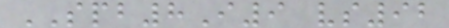SPB8I9 vs92
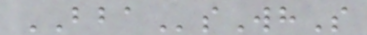BBAsWhS
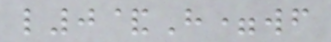l0&H=wf
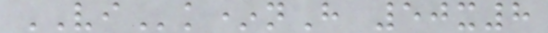VIk*nH 50x8
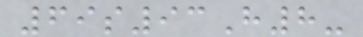69s93H8-
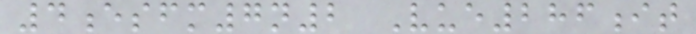4esfm7n2 Vue286it
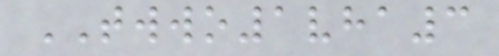TWWO1vha3
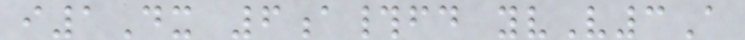i1Dx 6a#fd yvV3A
